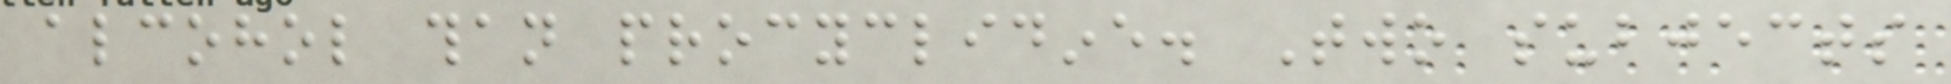alcohol than procyclidine. Two subjects
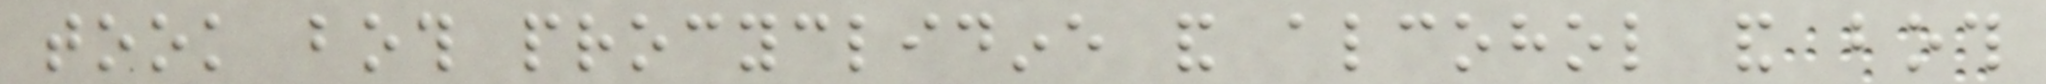took both procyclidine and alcohol and both
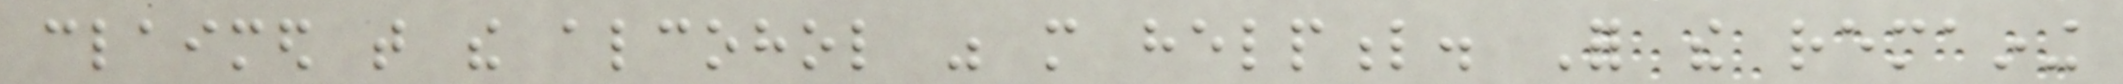claimed that the alcohol was more helpful. For the remaining
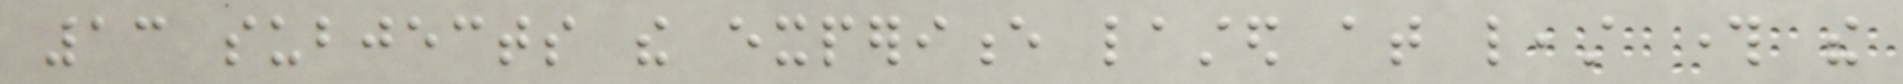13 subjects the experience lasted at least through the
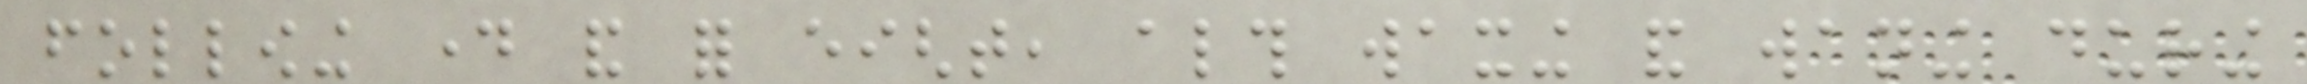following day and for eight, although waxing and waning during
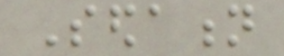Sedation
